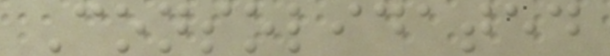Consolidated
